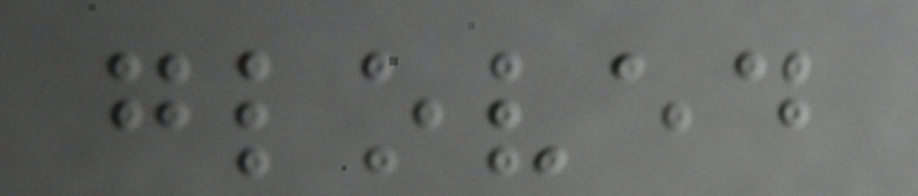gloved
